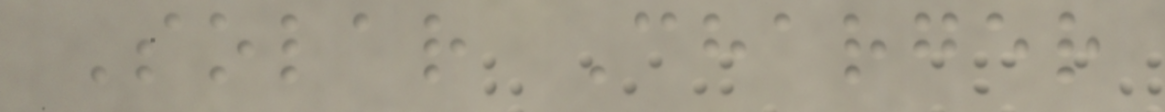Solar Charger
